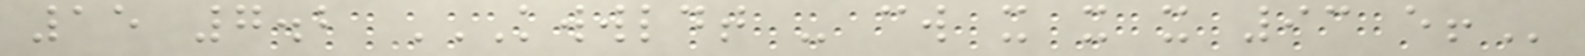15 7.2 KWWLDT - CW X X X 93 E!
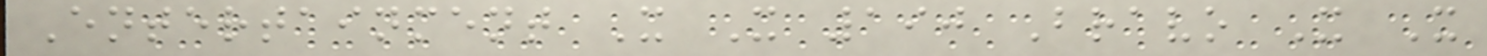Entertainment X X 190 Bravo X X
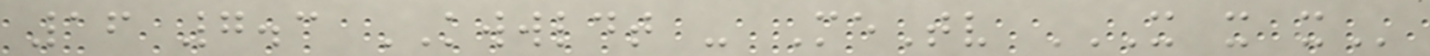16 7.3 KWWLDT - MeTv X X X
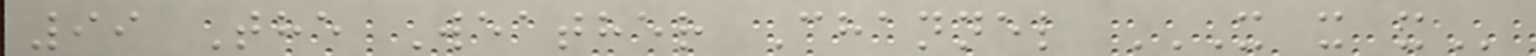99 The Weather Channel X X X
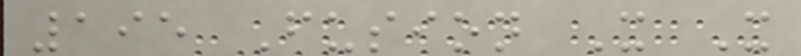195 Fusion X X
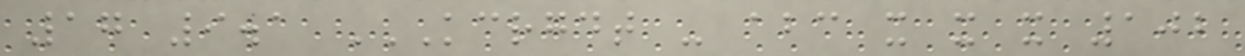17 9.1 KCRGDT - ABC X X X 102
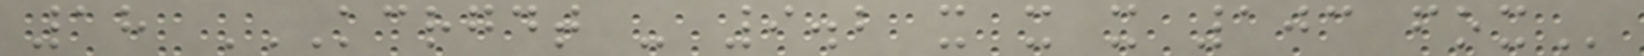18 KCRGDT - 9.2 X X X 103 FOX
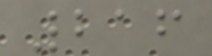216
